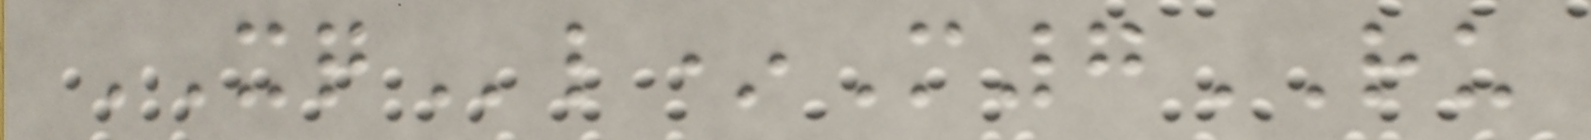XQl*M7RU
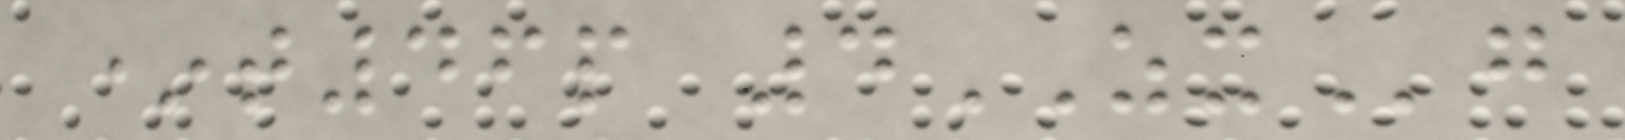*t46p 4ZXg
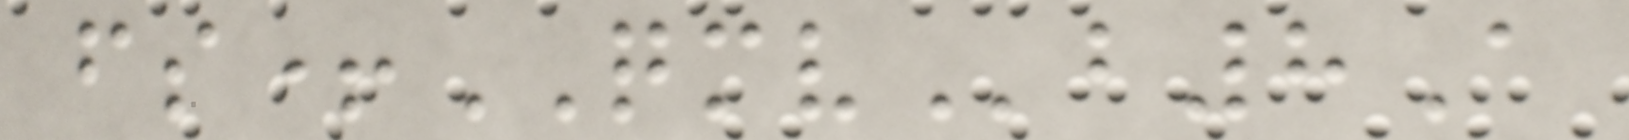fs+QMVb8A
